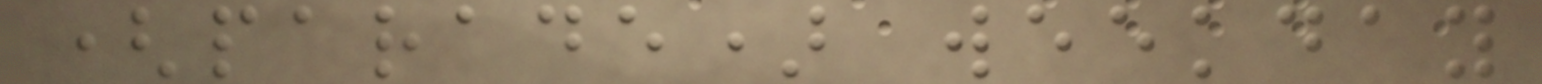(parade) weekday
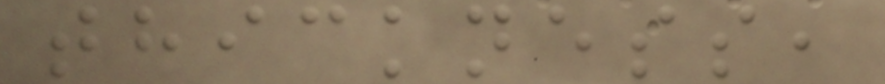thickness,
